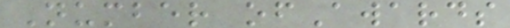Number ofAwards
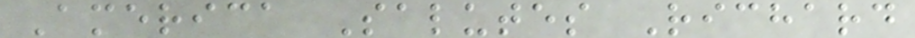America Salutes Richard
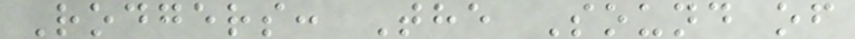Rodgers: The Sound of
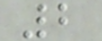2
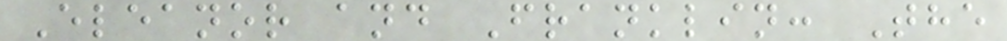Eleanor and Franklin: The
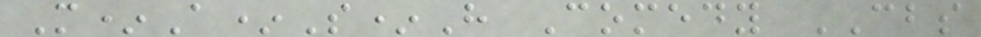M*A*S*H Comedy CBS
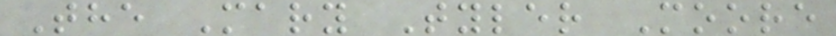The Mary Tyler Moore
